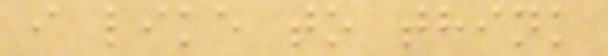i like to think
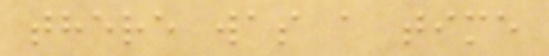there was a time
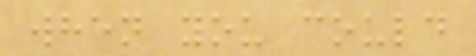when you could
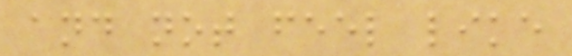and not feel like
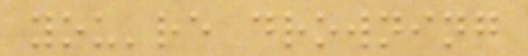you're drowning
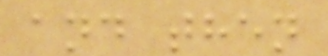and then
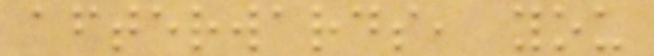afterwards, you
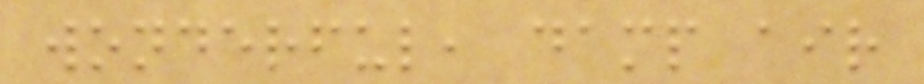wonderful, damp air
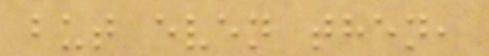but even then,
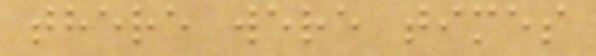there were times
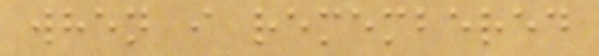when i remembered
